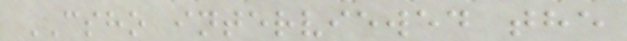CSHO interviewed the
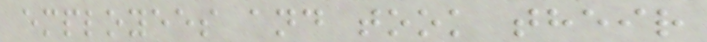employees and took their
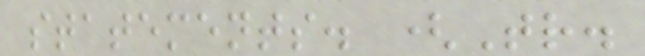statements. (Tr.
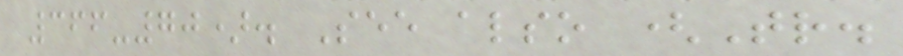366-70). See also (Tr.
